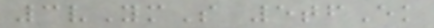3vYmS 5tfEk
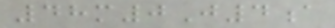48m0J4a
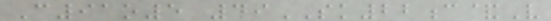C91o5 49SK22c&V
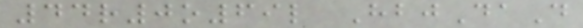44r0o69l HbjDaD
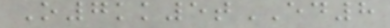O7kk5tED8
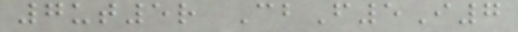7ut5r CbF5I7
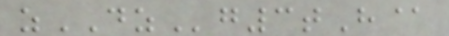zDZg3tH@
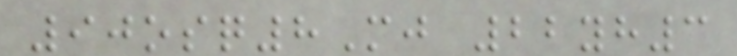90osq8Mj 22yh3
